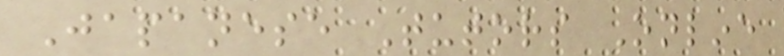Japanese Tutors Online
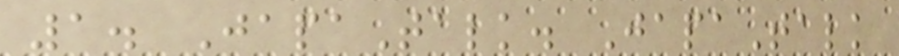1. JapaTalk. JapaTalk
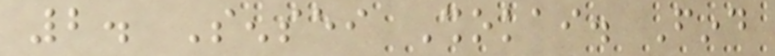2. Sensei Shokai. Find
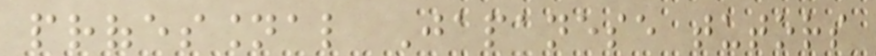professional Japanese tutors
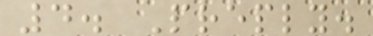4. Preply.
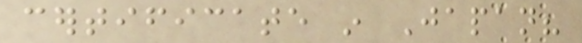certificate in Japan?
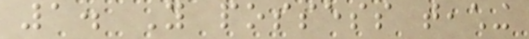1. You possess teaching
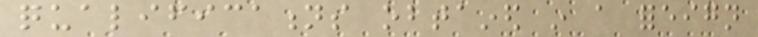qualifications obtained in a foreign
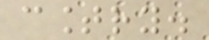country.
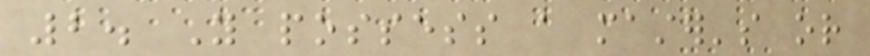2. You possess a master's or
